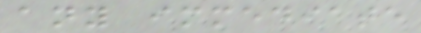any immediate
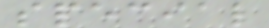special
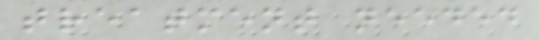treatment needed
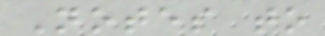Notes to
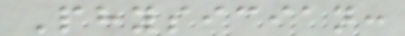Physician:
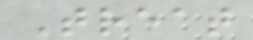Treat
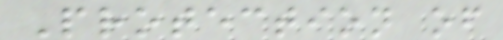Protection of
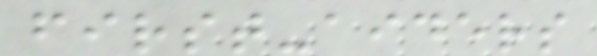first-aiders
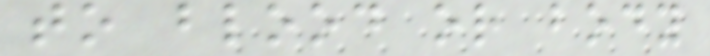to blood or body
